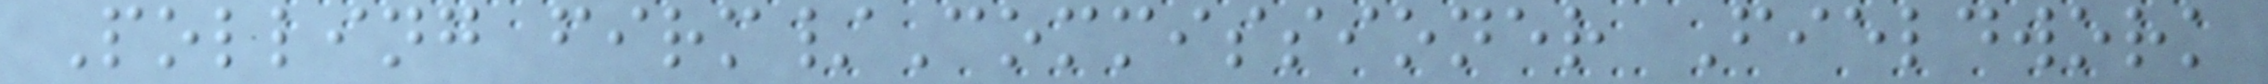Polling firm/Commissioner Fieldwork
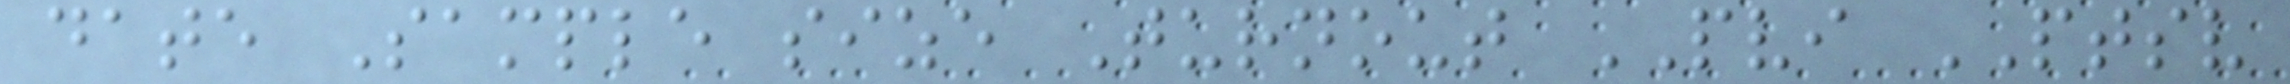date Sample size Turnout PVI PTSV
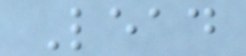Lead
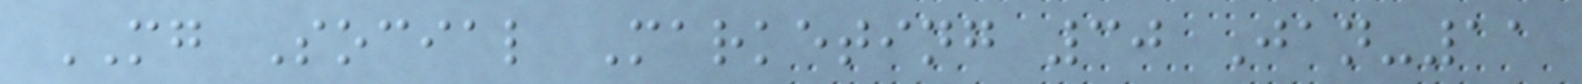MG Social Marketing 30 Jan-11
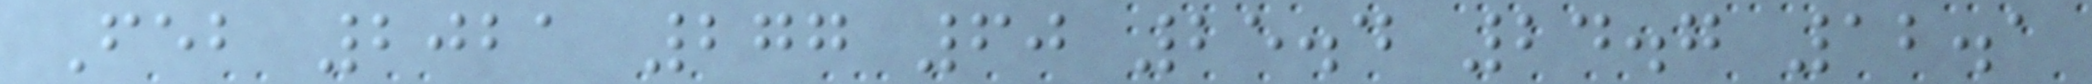Feb 2021 277 60 25.4 24.7 12.1
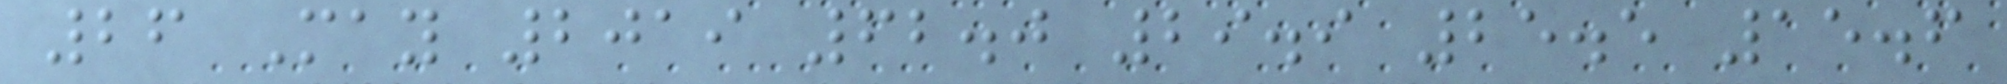26 May 2019 62.0 29.9 25.5 15.6
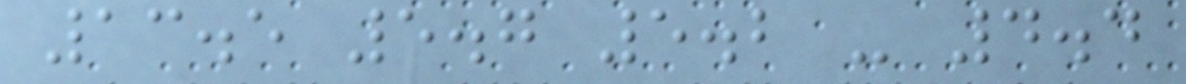13.5 5.7 5.2 - 4.4
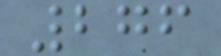276
